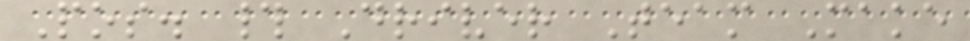Pos. # Driver Team Make
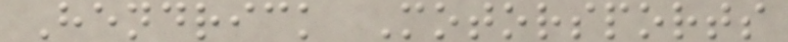Hendrick Motorsports
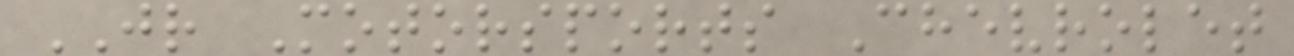JR Motorsports Chevrolet
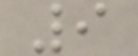9
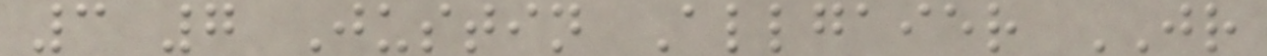3 7 Justin Allgaier JR
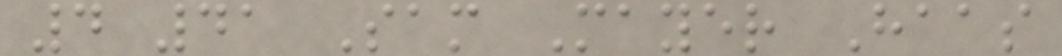4 41 Sam Mayer Haas
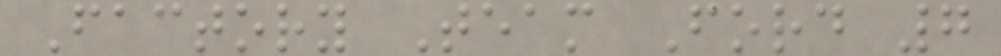Factory Team Ford 7
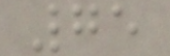75
